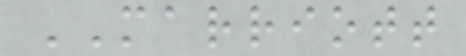MARRIOTT
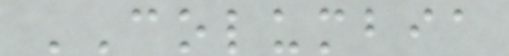COLUMBIA
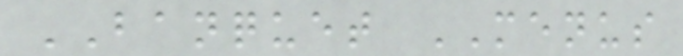BANQUET MENUS
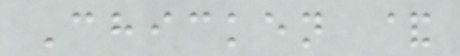Chicken &
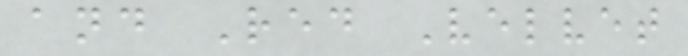and Red Velvet
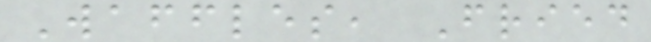Waffles, Fried
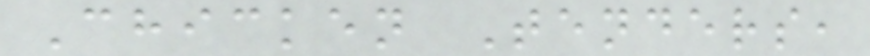Chicken Tenders,
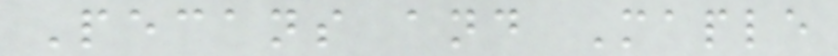Pecans and Maple
